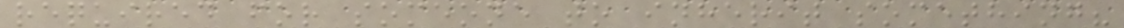required for someone to inherit something?
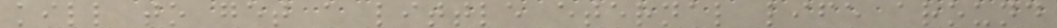kill to get a little eternal life around
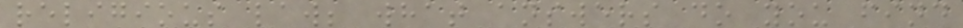religious law; what answers do you find
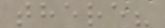there?
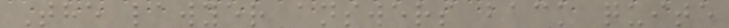The lawyer answers back quite
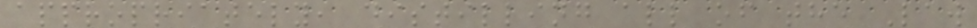appropriately, distilling all of the Law
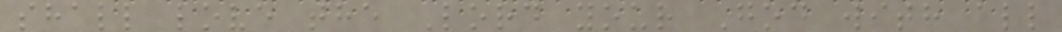shall love the Lord your God with all
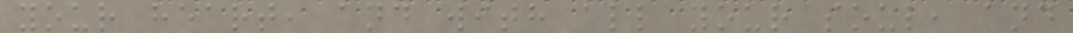your heart, and with all your soul, and
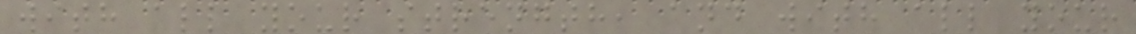with all your strength, and with all your
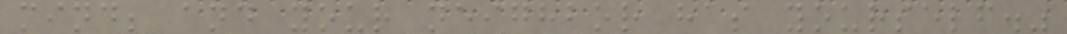mind; and your neighbor has yourself."
